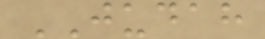JUDAH
